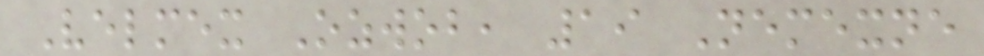Velmex Ozwob, 19 Nemexne
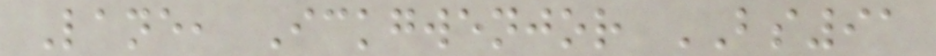Lane, Ickgwenjor BS91
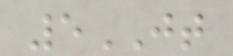5JT
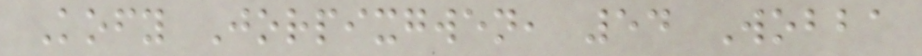Kofy Jorpixgwen, 54 Wobba
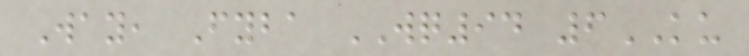Way, Fyba WQ94 6KU
